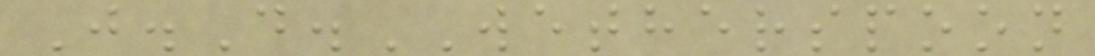J.D.WETHERSPOON
